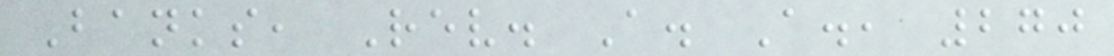Banks, Rev. A. A., 270
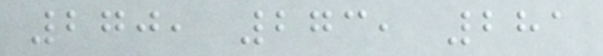270, 273, 281
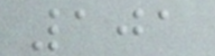101
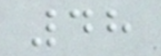48
